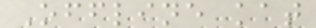Offline kat
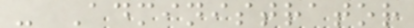- Administrator
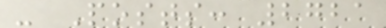- Posts: 2721
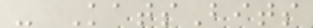- KatsBits
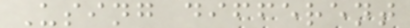Using different
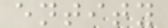entity
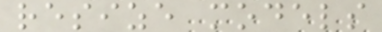resize models
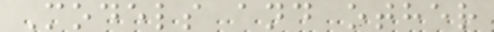Models and other
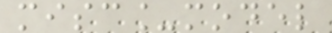misc_model
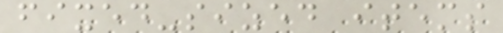fixed-sized items
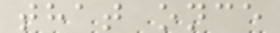that once
